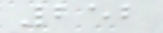252
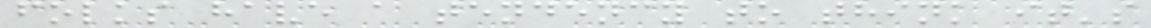folks have a tendency to think it's
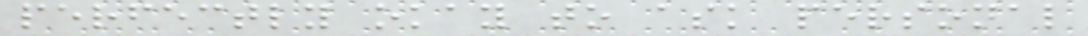perfectly okay to ask personal
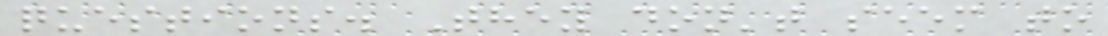questions. They don't seem to
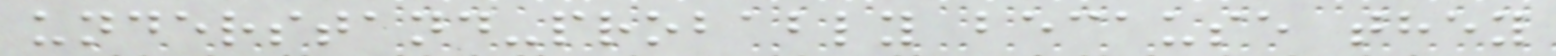understand-probably because they
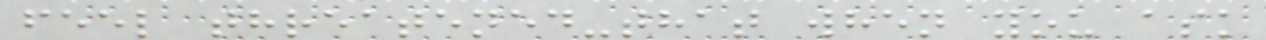feel threatened-that when you ask
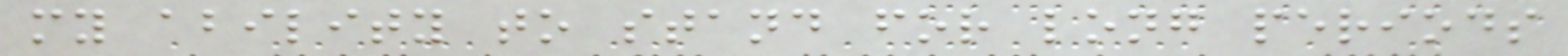my ability to stand for long periods
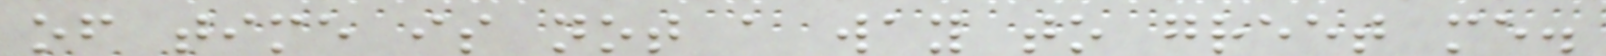of time is not a way to greet me.
